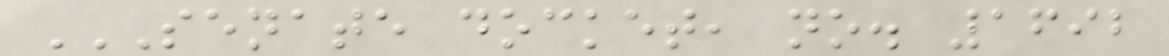SENATE DOCKET, NO. 1692
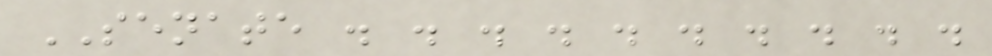SENATE . . . . . . . . . .
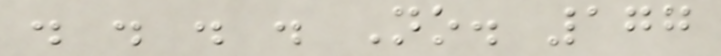. . . . No. 177
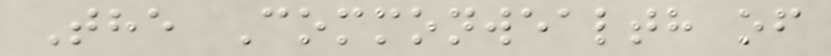The Commonwealth of
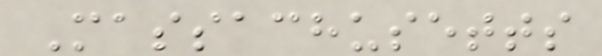Massachusetts
